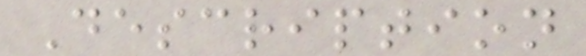Description
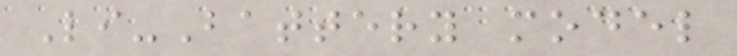Li-Battery model
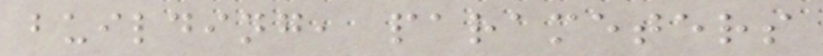building, parameters
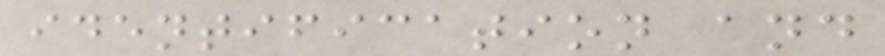identification and
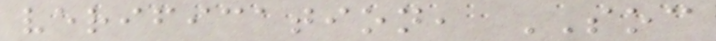verification, SOC
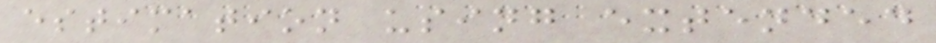estimation using extended
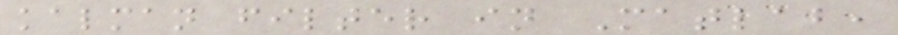kalman filter in Matlab,
